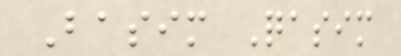Basim Qasim
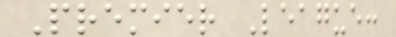Premier League:
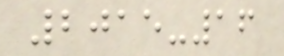2015-16
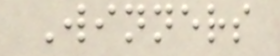Winners
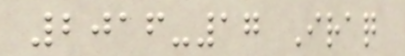2016-17 Iraq
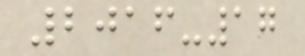2016-17
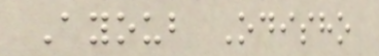Ayoub Odisho
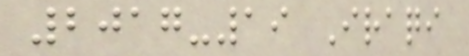2017-19 Iraqi
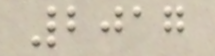2017
